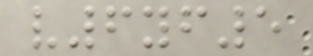v6yf5
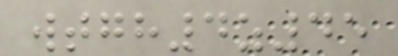wtgh4z45
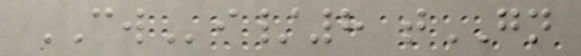CWi/8 tGN
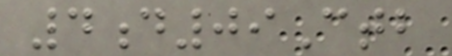4d09Ctb
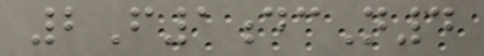2F1dcN4
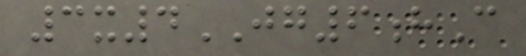3x4JG6hC
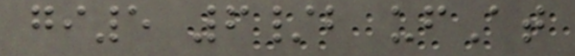gi5 6/b ufAt
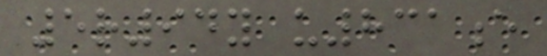5r94y u831e
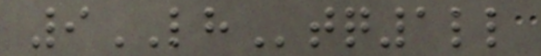9LHtq1ll
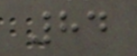84
